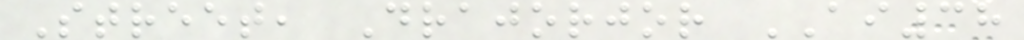Street, Drajorjor AI38
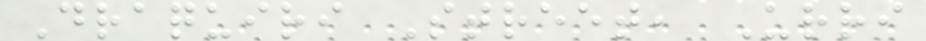Draquiri Street, Urri
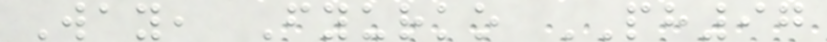Way, Fyurko PH97
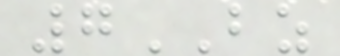7BZ
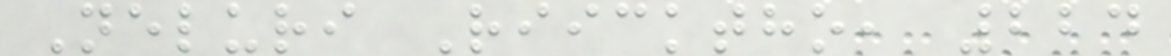Neluri Riicktho, 224
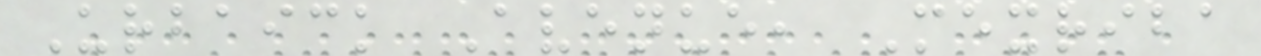Urbaick Avenue, Mexriba
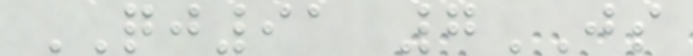QJ91 7JS
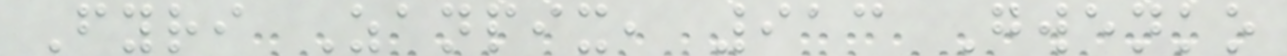Fyri Zanpix, 913 Gwenko
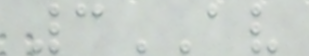3AV
